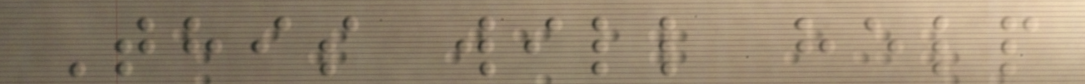This will help
